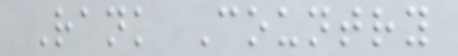Rank Country
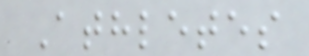Athletes
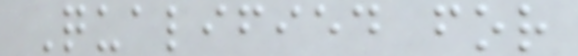Qualified for
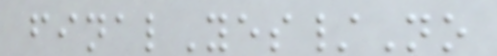finalYes/No
